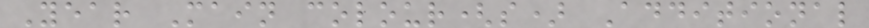Year Main colour(s) Additional
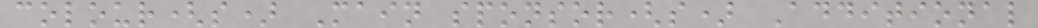colour(s) Main sponsor(s) Additional
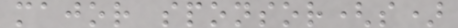major sponsor(s)
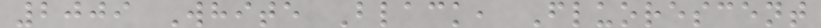2009 White Black, Fluorescent
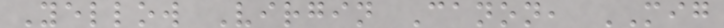Yellow Virgin Canon, MIG
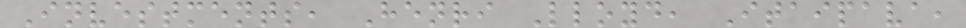Investments, Henri Lloyd, Itaipava,
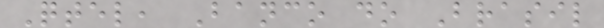Qtel, Banco do Brasil
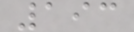193
